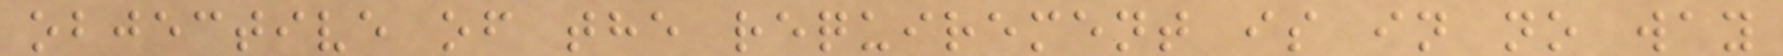objective of the requirement is in no way
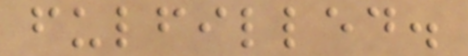fulfilled.
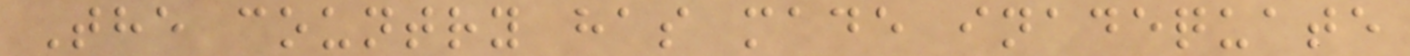The country has made inadequate
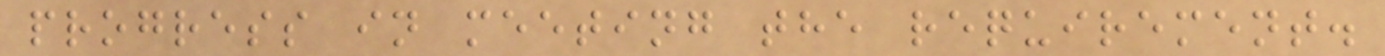progress in meeting the requirement.
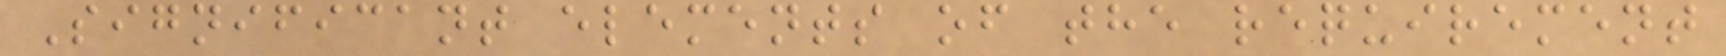Significant elements of the requirement
